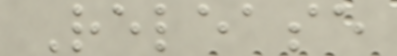Release
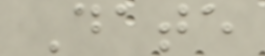Date
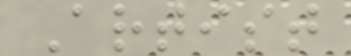Artist
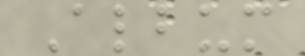Album
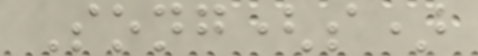Song(s)
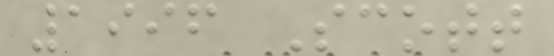1996 Scott
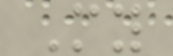My
